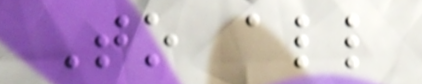To all
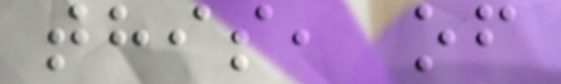this, of
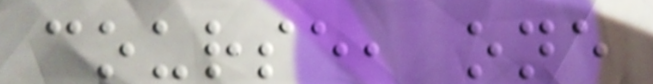course, one
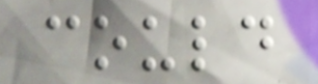could
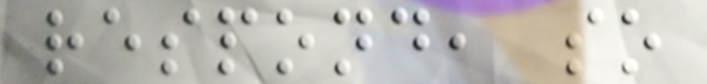respond, so
